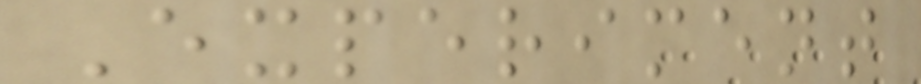Experiment
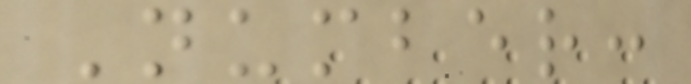Number:
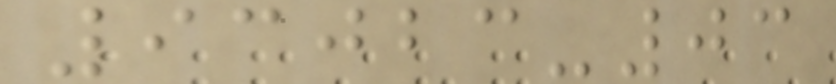93023-03
